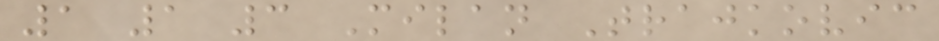1 1 3 Milan Trajkovic
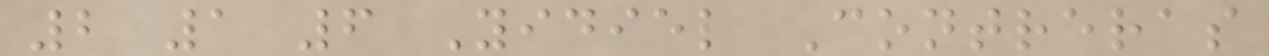2 1 6 Yidiel Contreras
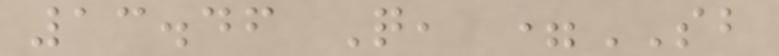13.46 Q, =SB
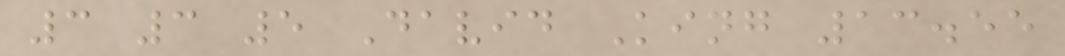3 3 5 David King 13.55
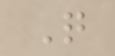Q
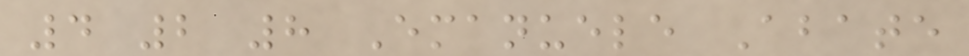4 2 8 Emanuele Abate
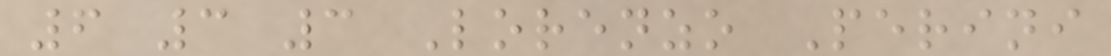6 3 3 Lorenzo Perini
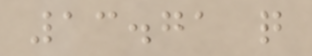13.71 q
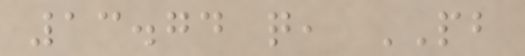13.74 q, PB
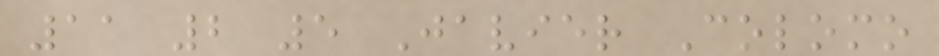11 2 5 Javier Colomo
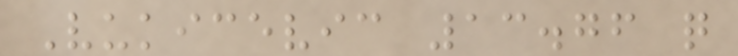Vukicevic 13.76 q
